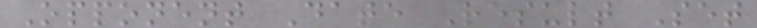Opponent Date Result Set
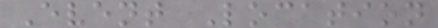Event Location
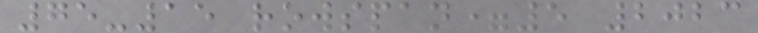75-15 rowspan=5 2023
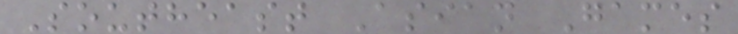Southeast Asian Games
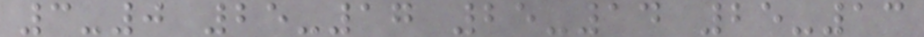3-0 25-17 25-14 25-13
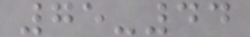75-44
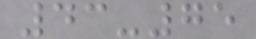43-75
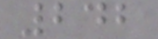242
